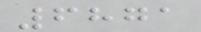6871
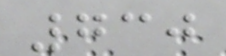730
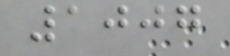1007
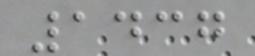1437
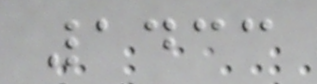1433
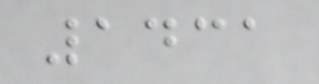1431
